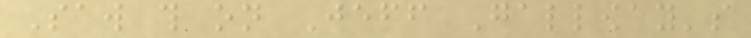Saw this on Jeff Galloway's
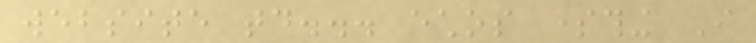website today... echos something I
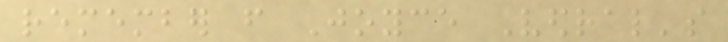remember from Joyce Vedral's
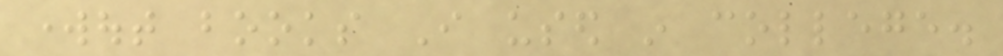workout books I used in college.
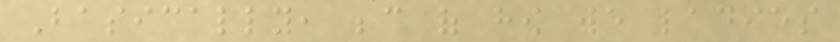Basically, because of how we ladies
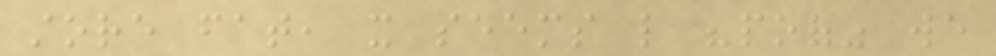store fat, it seems like "poof" we
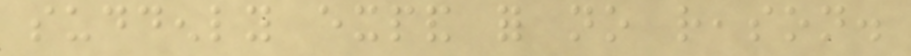suddenly expand for no reason.
